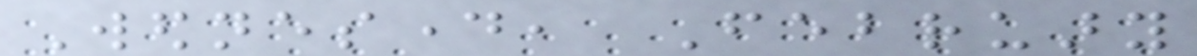Wednesday, February
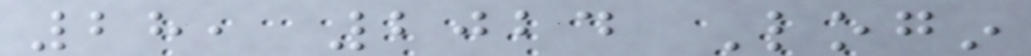28, 2024 Login
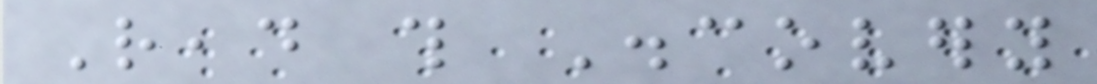Read this Discovery
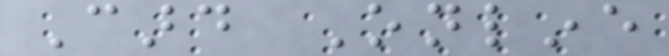Card Online
